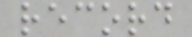record
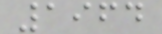1964
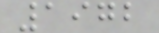1972
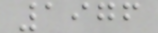1976
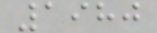1980
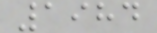1984
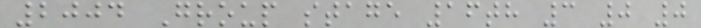2004 Group stage 16th 3 0 0
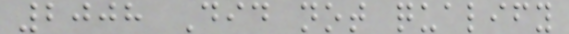2008 Did not qualify
